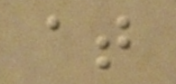at
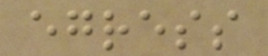egress
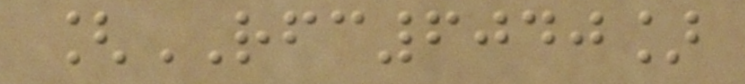[RFC6040]
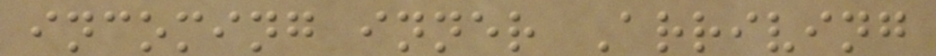incoming inner Arriving
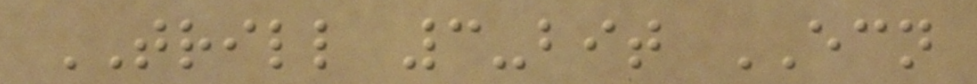TRILL 3-bit ECN
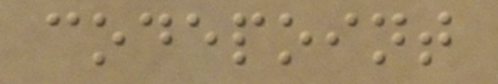codepoint
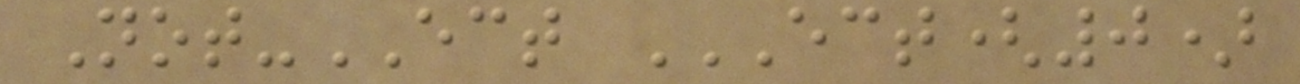Not-ECT ECT(0)
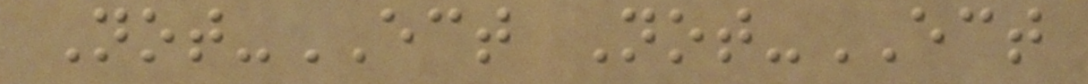Not-ECT Not-ECT
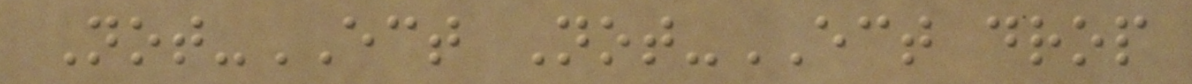Not-ECT Not-ECT drop
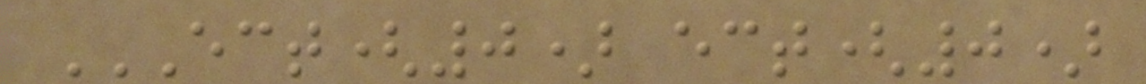ECT(0) ECT(0)
